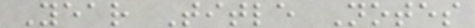Year Title Notes
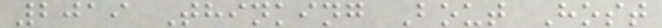2019 Thinking Bout Host
